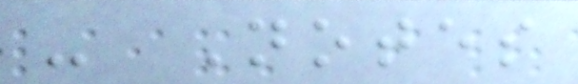- Notes
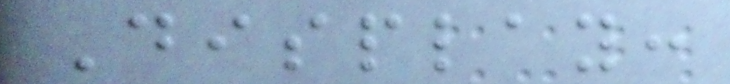Display:
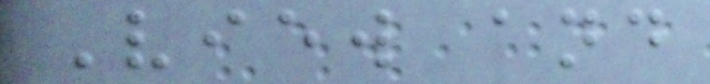View and
